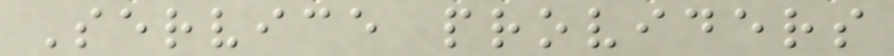Service providers
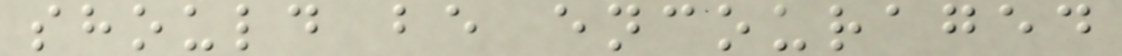should be encouraged
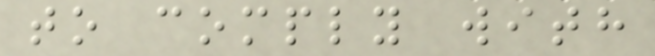to comply with
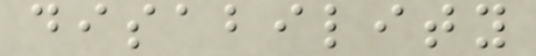disability
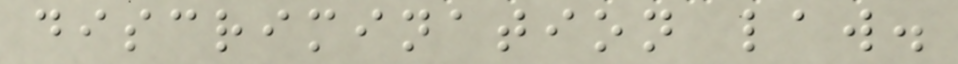discrimination law.
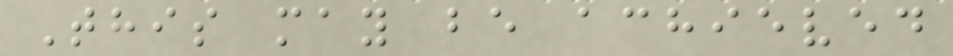This may be achieved
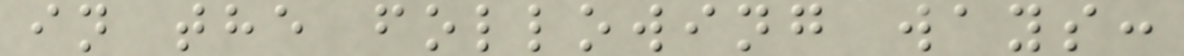in the following ways:
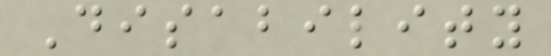Disability
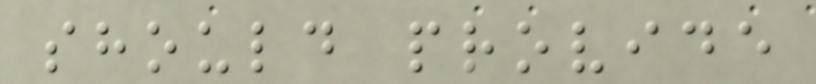should provide
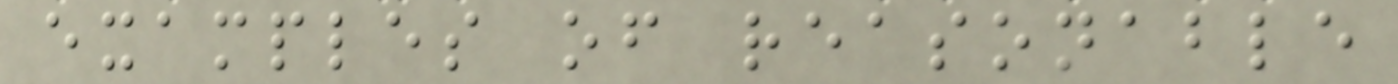examples of reasonable
